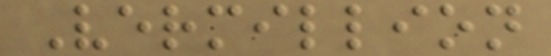Vermillion
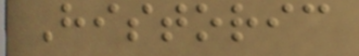Historic
